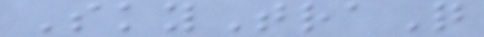SkyTraQ
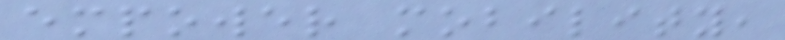empower mobility,
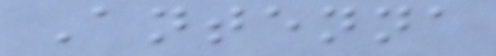Antenna
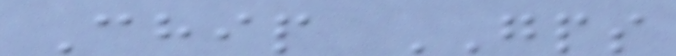Chip GPS
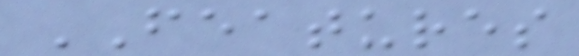FEATURES
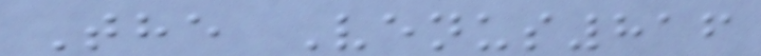The Venus816
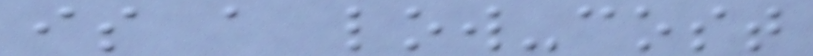is a low-cost
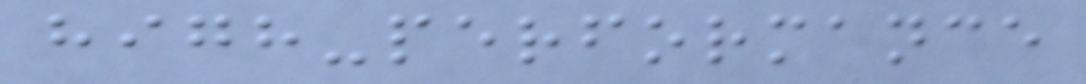high-performance
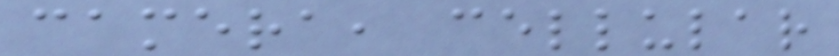camera, cellular
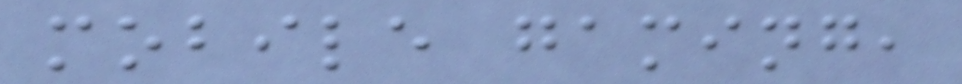mobile gaming,
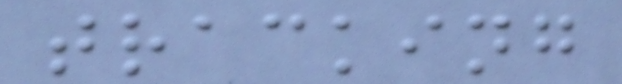tracking
